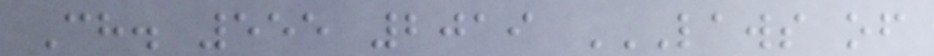Ch. 555 2019 LAWS OF
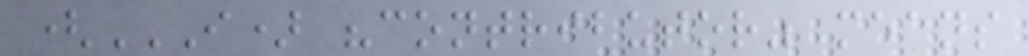(I) "CONTRIBUTOR" MEANS
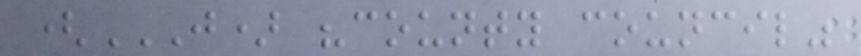(J) "COUNTY COUNCIL"
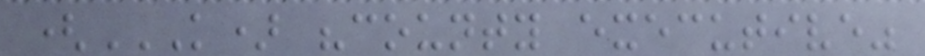(K) "COUNTY EXECUTIVE"
